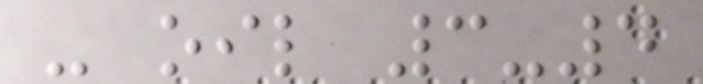- oil 3-4
